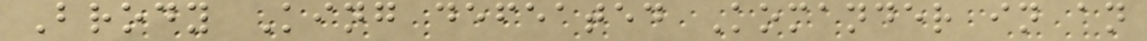Brody King defeated Komander in an
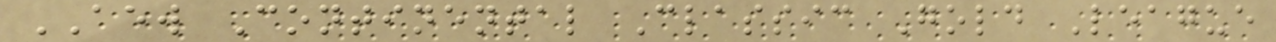AEW Continental Classic Gold League
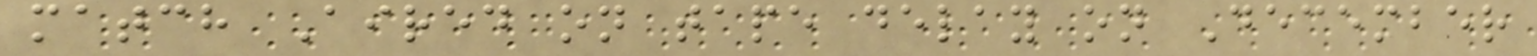match Aired on tape delay on December
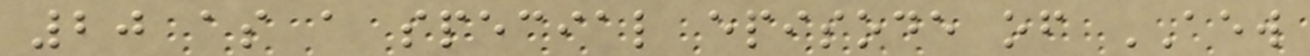20 as a special episode of AEW
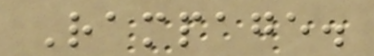Rampage.
